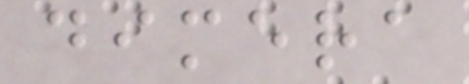dimera
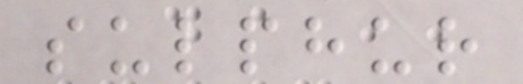sulphur
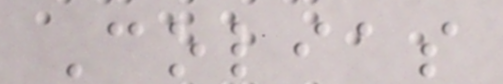Colias
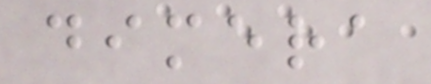dimera
